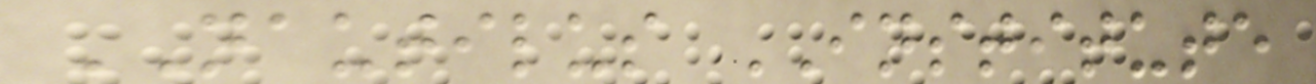NAUTILUS INSTITUTE
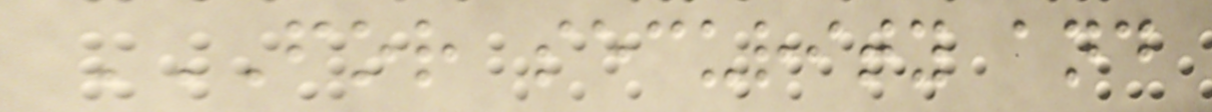FOR SECURITY AND
